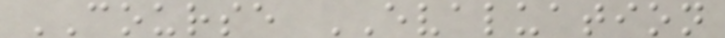COURSE EVALUATION
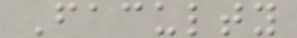Faculty
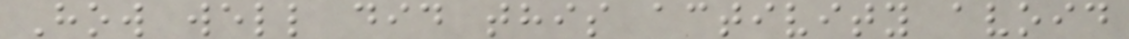How well did this activity avoid
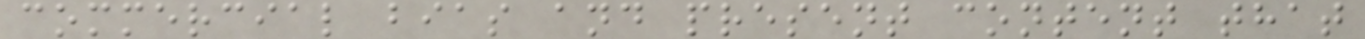commercial bias and present content that
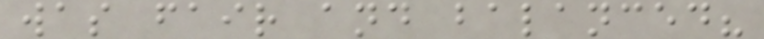was fair and balanced?
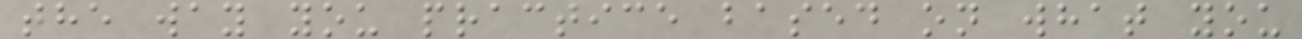the way you practice based on what you
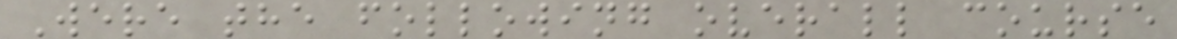Were the following overall course
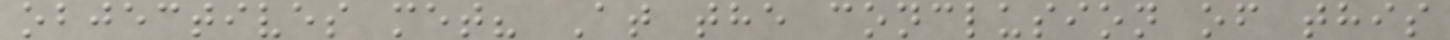objectives met? At the conclusion of this
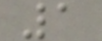1
